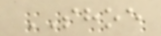SHOE
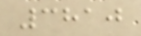3810
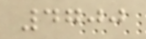4700
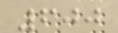600
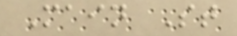Main St
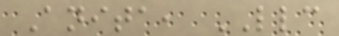Anita, LLC
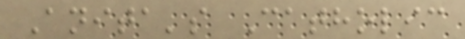Anita's Catholic
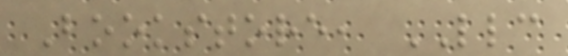Bookstore, LLC
